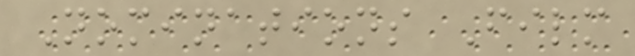Nominations Film
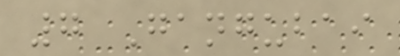7 Gangubai
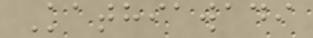Kathiawadi
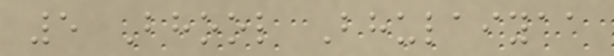5 Bhool Bhulaiyaa
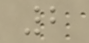2
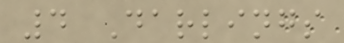4 Darlings
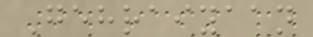Gehraiyaan
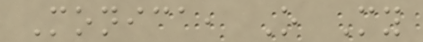Monica, O My
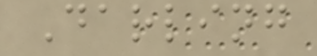Darling
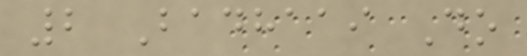2 Badhaai Do
